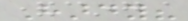Hardy?
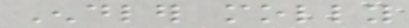Endler molly
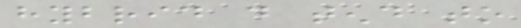hybrid do tend to
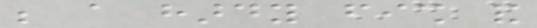be a hardy fish and
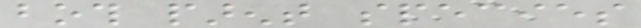both parent species
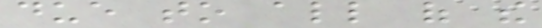due to all of the
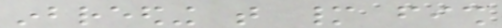inbreeding that many fish
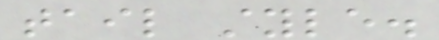tail style.
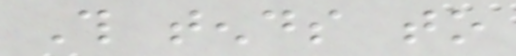This tends to
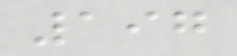197
